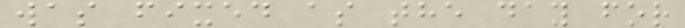was fixed as the day for
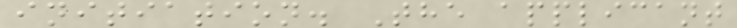initiation. The applicant
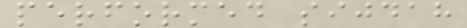performed sijdah
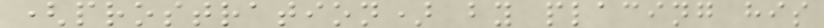(prostration) by placing his
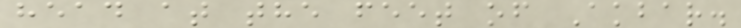head at the feet of Akbar.
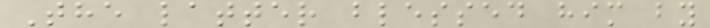The latter blessed him by
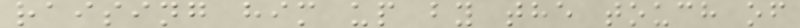raising him up by the touch of
